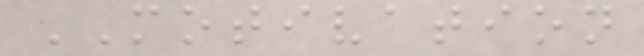MOTIVATION
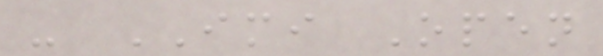- IMI Open
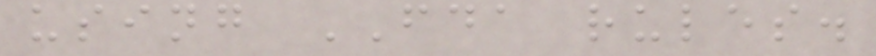using FDA rules.
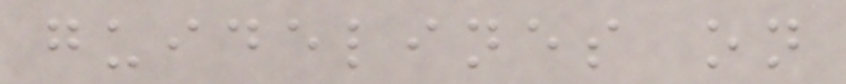guidelines on
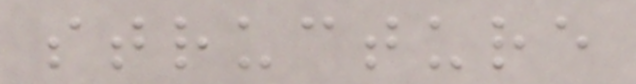structure
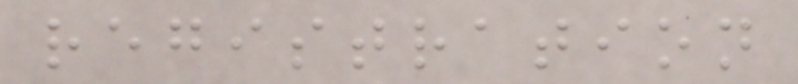registration
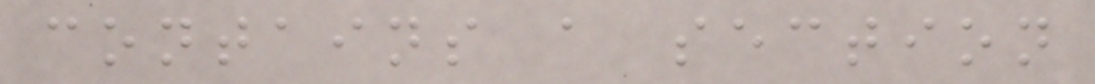contains a section
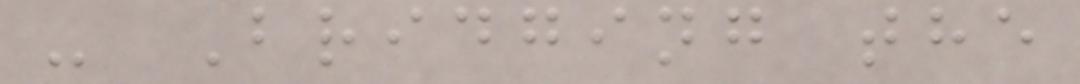- Bridging the
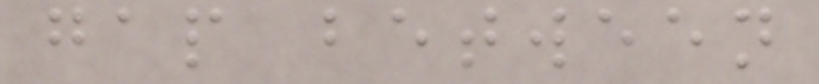gap between
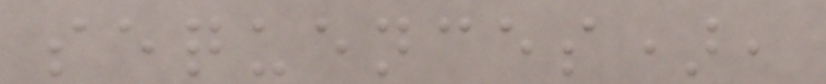sequences),
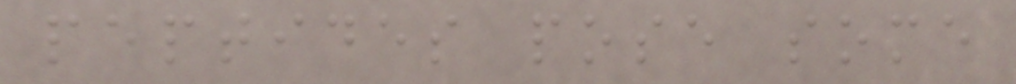peptides pose some
